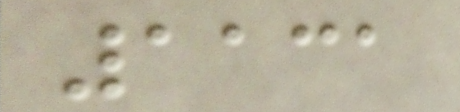1131
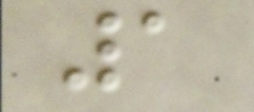1
